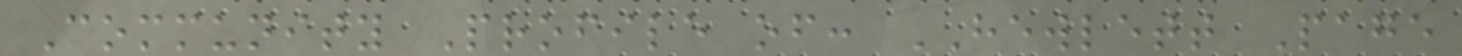Community Profile of: HEWLETT Page
